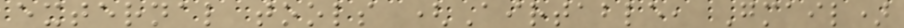external tools (Airtable, Gmail)
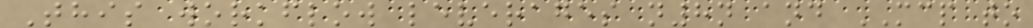This workflow leverages n8n and MCP to
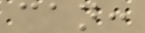can:
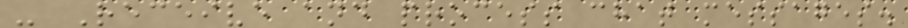- Receive and process chat messages.
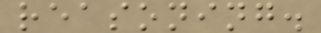reasoning.
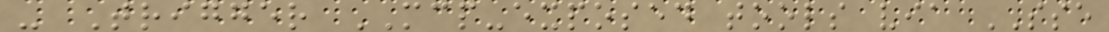- Trigger MCP-exposed tools via SSE
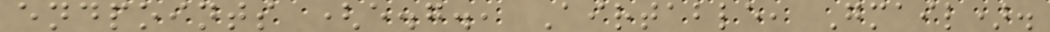endpoints (e.g., Airtable, Gmail).
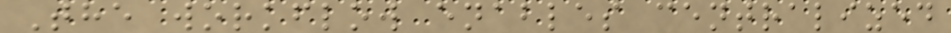The workflow enables centralized
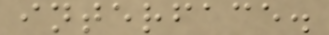interface.
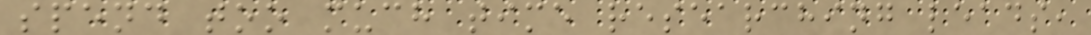spend too much time researching leads,
